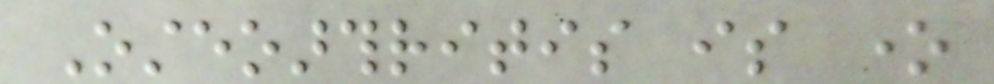Osteoarthritis is one
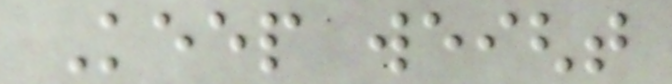Keep weight
